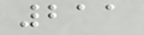211
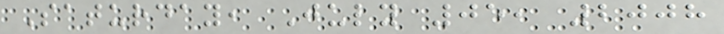Saturday, July 05, 2008
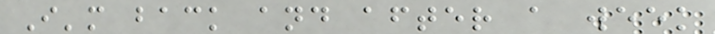I'm back and after a week
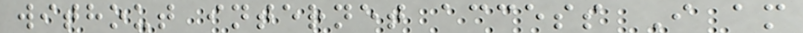without internet access I am
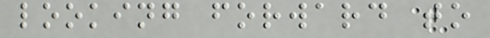looking forward to
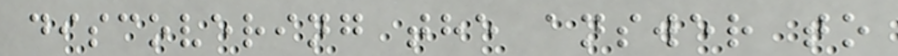discovering the answer to
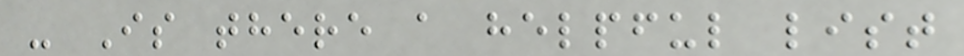- Is there a helpful list
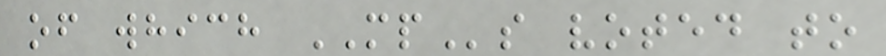of which MPs voted to
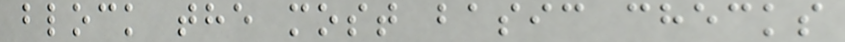block the most basic checks
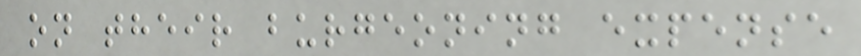on their burgeoning expense
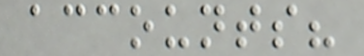accounts?
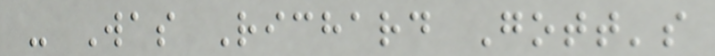- Was Richard Gott's
